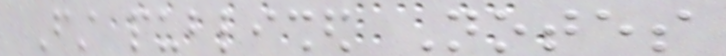First published Notes
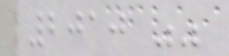2010 ""
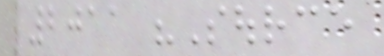2011 "Source
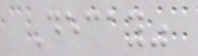Decay"
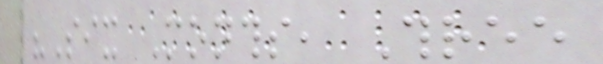"Six Months, Three
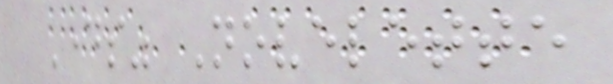Days" Novelette
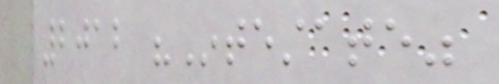2012 "Intestate"
